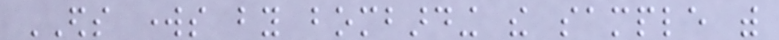EDS works by bombarding the sample with
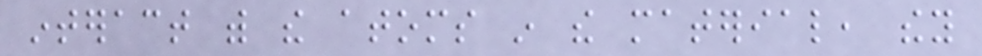interact with the atoms in the material, they
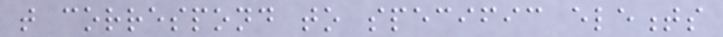that correspond to specific elements
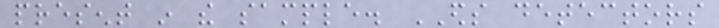present in the sample. EDS detectors
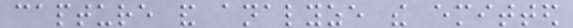capture and analyze the emitted
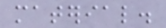material.
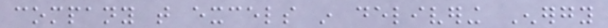company that excels in delivering Energy
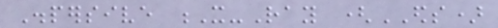Dispersive X-Ray (EDS)
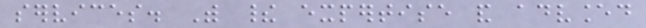services. With their expertise and advanced
